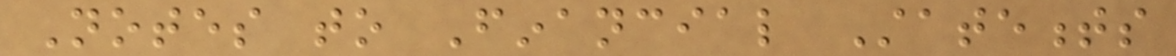Notes to Financial Statements
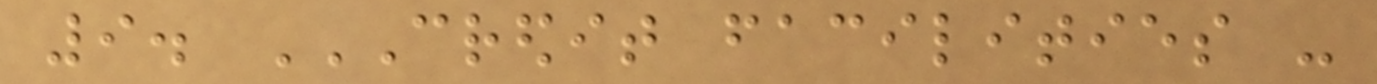9. CREDIT FACILITIES -
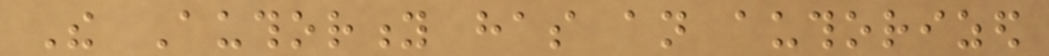The Authority has an authorized
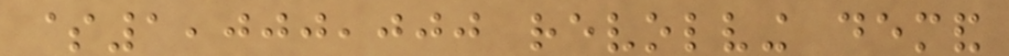$1,000,000 revolving demand
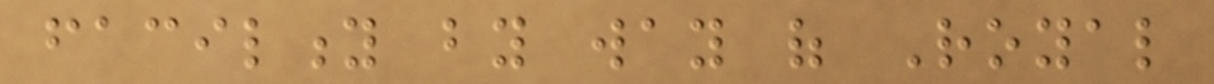facility by way of Royal
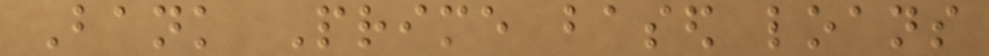Bank Prime based loans
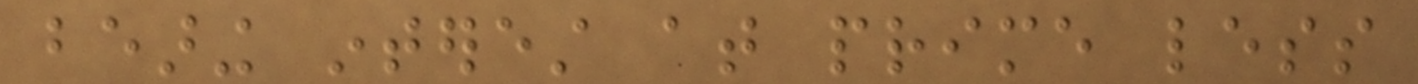bearing interest at prime less
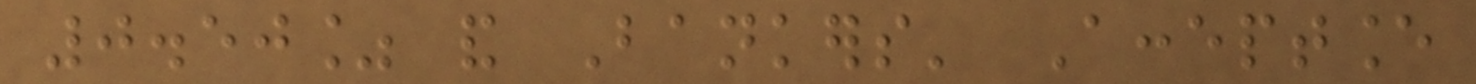0.50% and Bankers' Acceptance
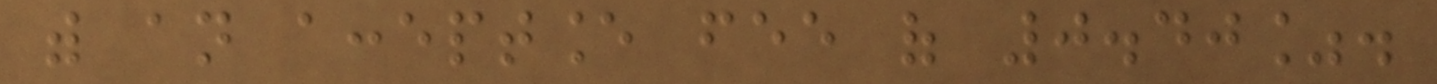with an acceptance fee of 0.40%.
